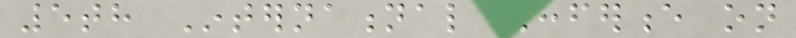5th International Conference on
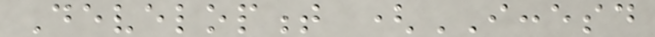Development (ICCESD
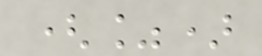(%)
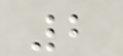2
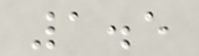1.5
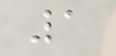1
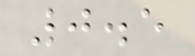0.5
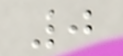0
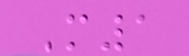M1
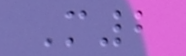M2
